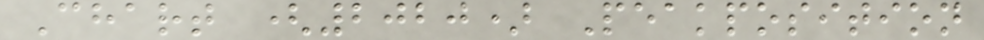Chart (2020) Peakposition
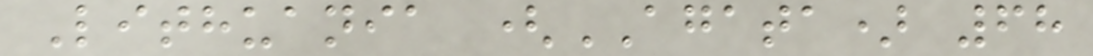Lithuania (AGATA) 68
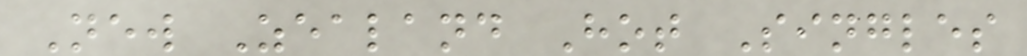New Zealand Hot Singles
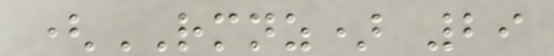(RMNZ) 29
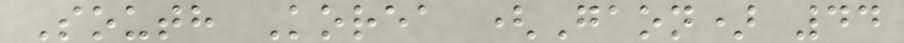South Korea (Gaon) 44
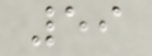59
